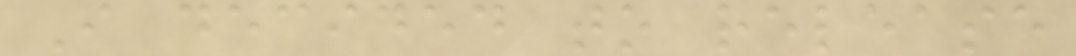I decided to release
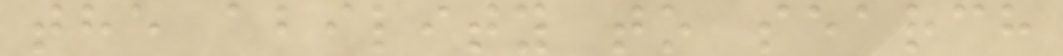the ability to search
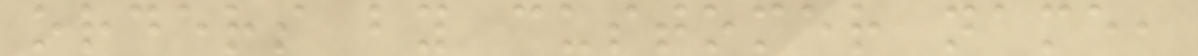orders by customer name,
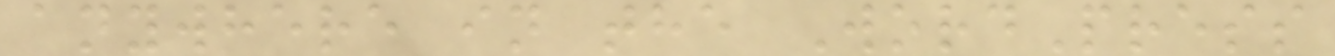anywhere in the WordPress
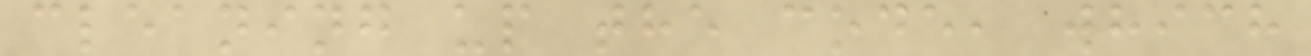cleaning up the code, which
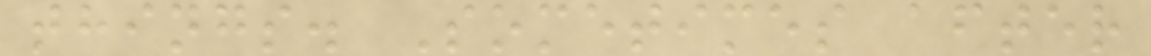things. Sometimes after
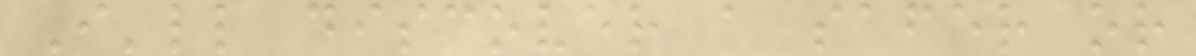I'll discover a safer or
